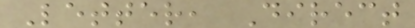Letter, Direct
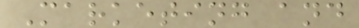Marketing and
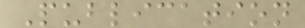Publication
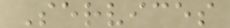Services
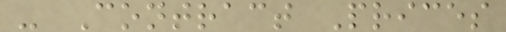- Contract Prices
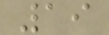19
